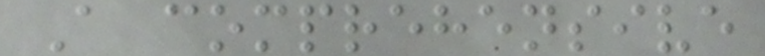A comprehensive
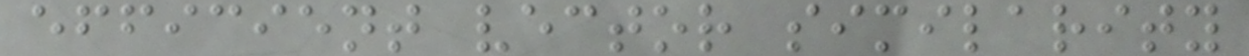efficient vector similarity
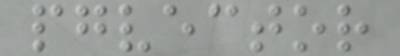pgvector
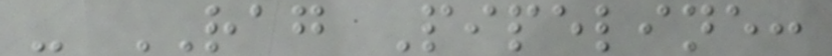- RAG Pipeline:
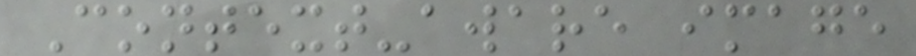Context-aware image
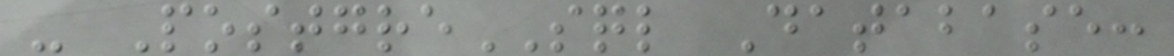- PostgreSQL Database:
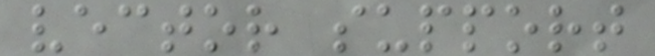vector support
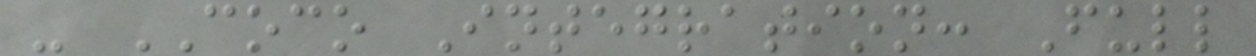- COCO Integration: Full
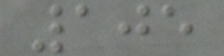105
